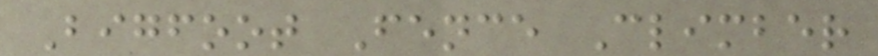Bigfoot Fence Climber
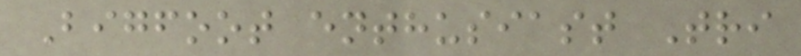Bigfoot enthusiast Tri
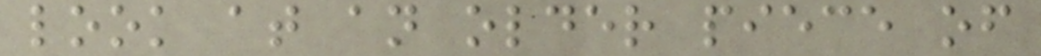look at an older piece of
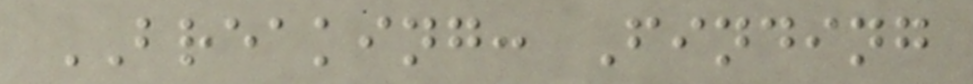BREAKING: Finding
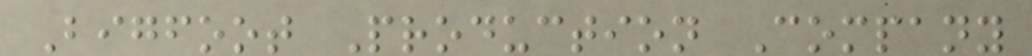Bigfoot Production Company
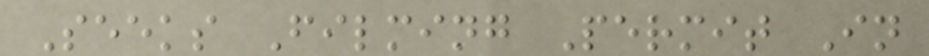Seeks Filming Permit In
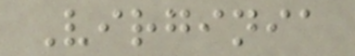Virginia
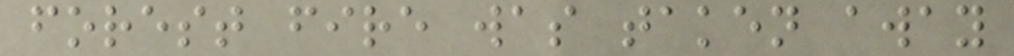forest fire was taken away
